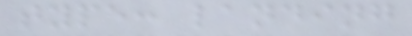type: landing
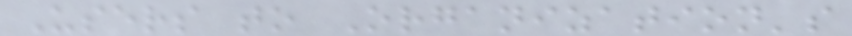Users to Organization's
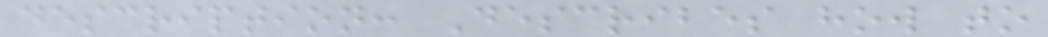description: Describes how to
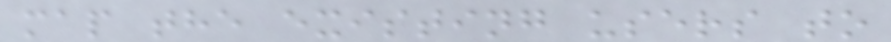map the existing users to
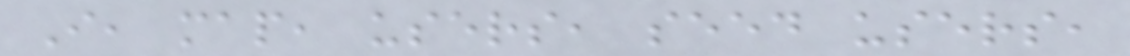I, map, users, seed users,
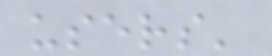users'
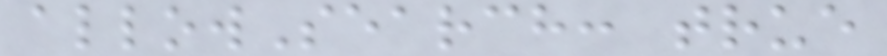allowSearch: true
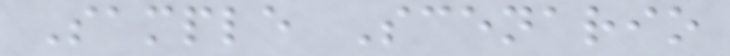Sample Scenario
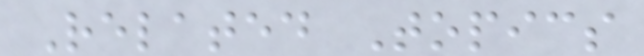Related Topics
